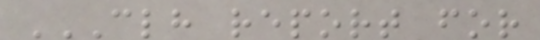CLH REPORT FOR
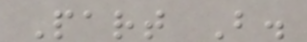Part B.
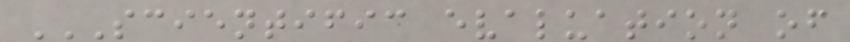SCIENTIFIC EVALUATION OF
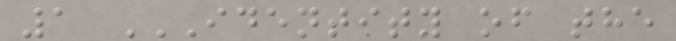1 IDENTITY OF THE
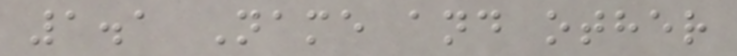1.1 Name and other
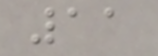11
